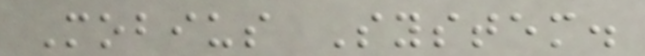Mobius System.
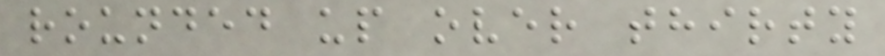rounded up over thirty
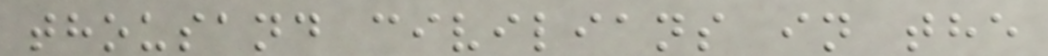thousand civilians in the
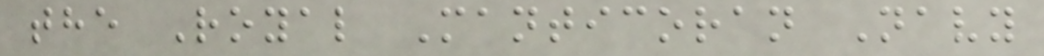the Royal Manticoran Navy
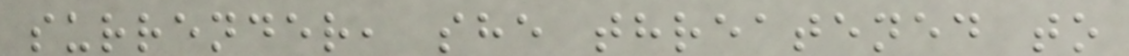surrender, she threatened to
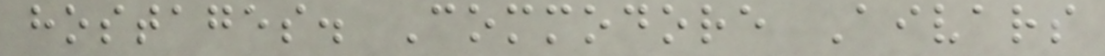hostages. Commodore Aivars
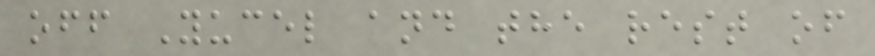off Yucel and the rest of
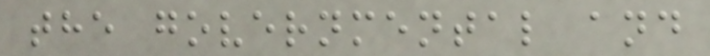the governmental and
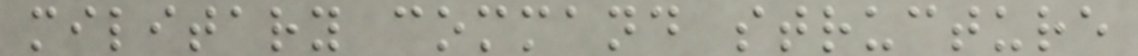military command structure
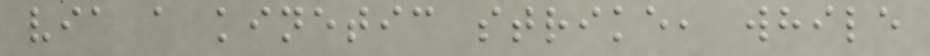via a kinetic strike, while
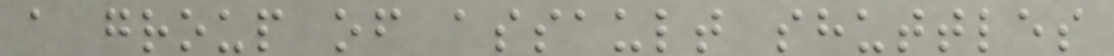a group of assault shuttles
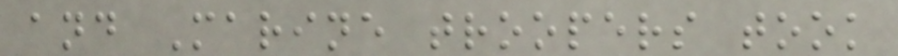and Marine troopers took
